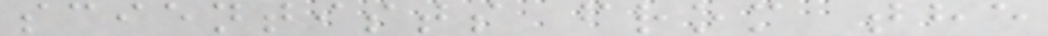scientists from the
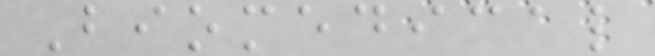Biomedical
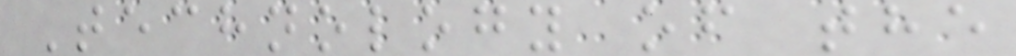Technology of the
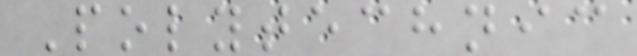Polytechnic
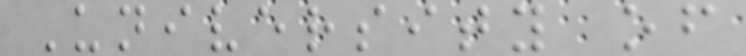University of
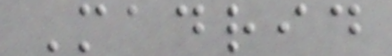Madrid
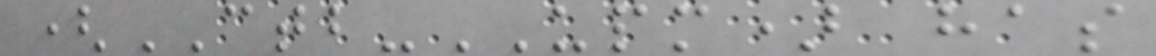(CTB-UPM) has
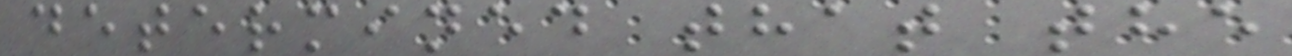determined that the
